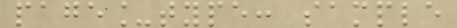page_type: sample
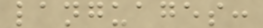languages:
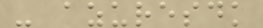- azuresdk
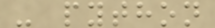- python
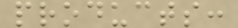products:
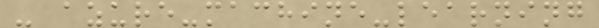- azure-machine-learning
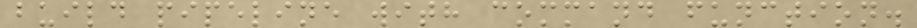build pipeline with command function.
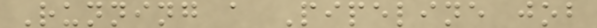Running a Pipeline job
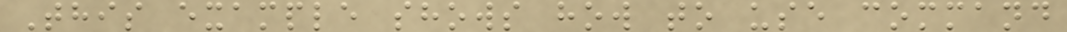This example shows how to use command
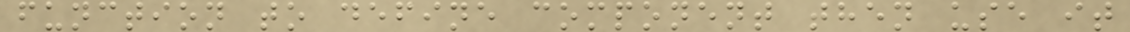function to define component then use it
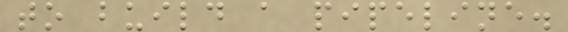to build a pipeline.
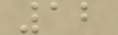12
